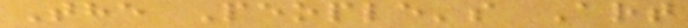The People's Art
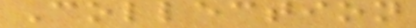Collection
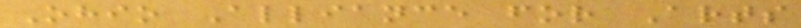Ohio Alliance for Arts
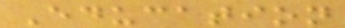Education
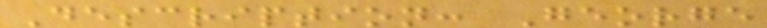Description: George
